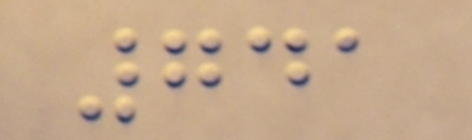741
